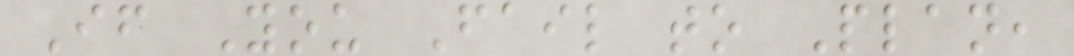If You Fail to Plan,
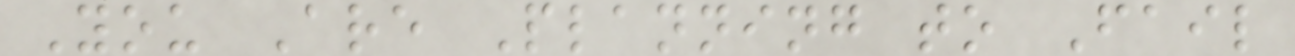You Are Planning to Fail
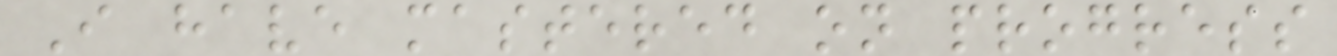I have mastered on progress
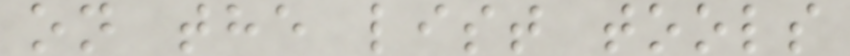on the list tools
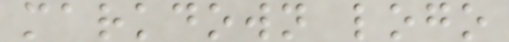markdown logo
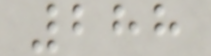288
